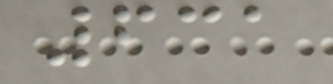631
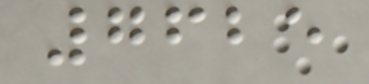7625
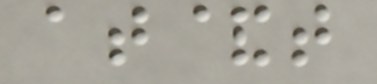at&t
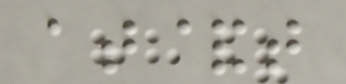at&t
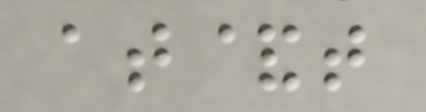at&t
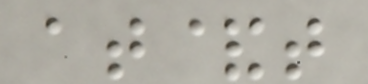at&t
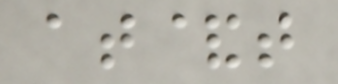at&t
